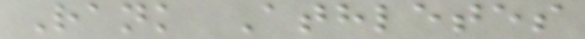Rank Athletes
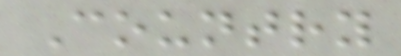Country
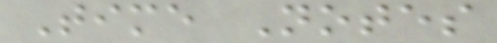Time Notes
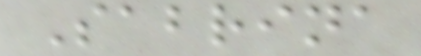Sabrina
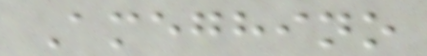Ameghino
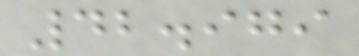42.979
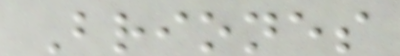Briones
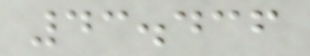43.436
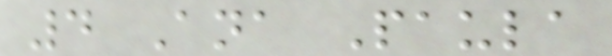4 Ana Paula
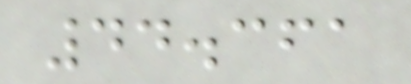44.361
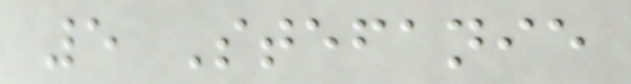5 Stefanie
